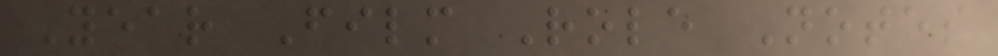Year Film Role Notes
